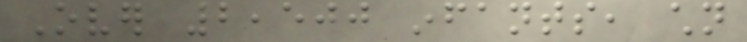Over 2,500 infants, children
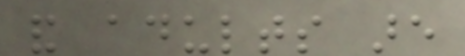and adults are
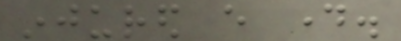injured every day.
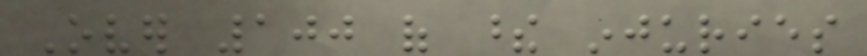Over 100 of these injuries
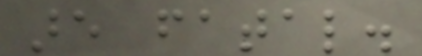are fatal.
